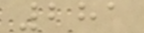281
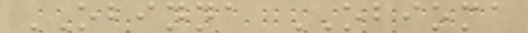OBINNA OBIOMA
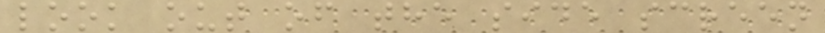look out of the side screen
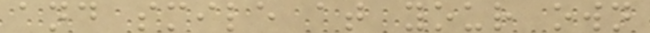and smile at your own
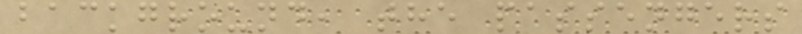background, the passengers
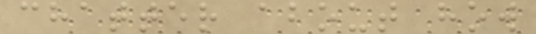chatter about how
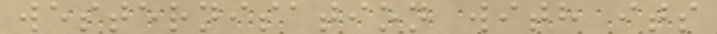westernisation with its
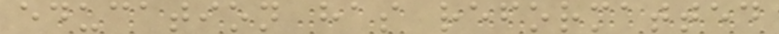education has reformatted
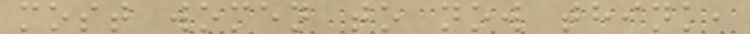most women to now think,
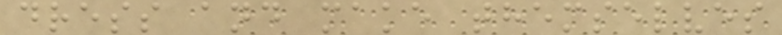dress and make themselves
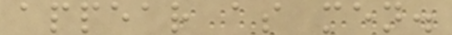appear as men.
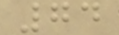74
